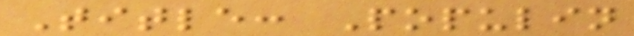Title: Populin
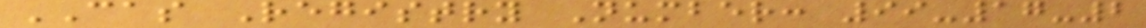CAS Registry Number: 99-17-2
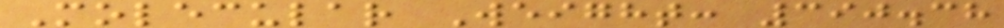Molecular Weight: 390.38
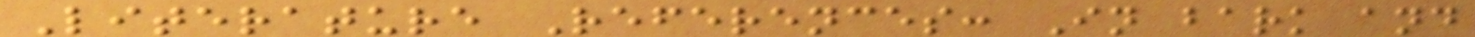Literature References: In bark and
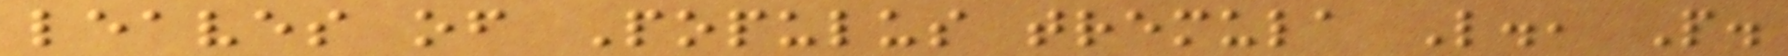leaves of Populus tremula L., P.
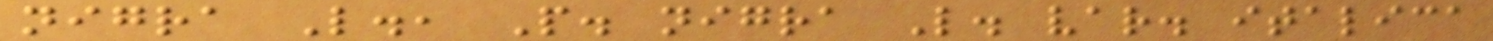nigra L., P. nigra L. var. italica
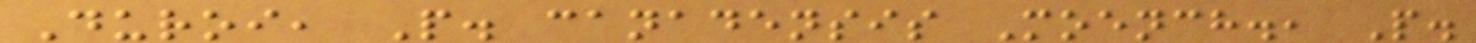Duroi, P. canadensis Moench., P.
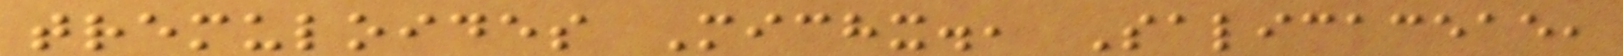tremuloides Michx., Salicaceae,
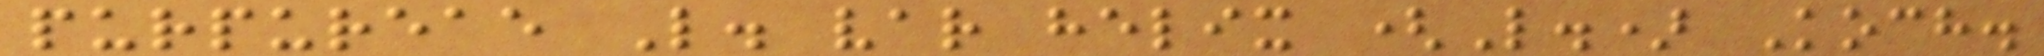purpureae L. var helix (L.) Koch.
